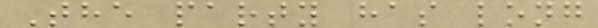The party has long
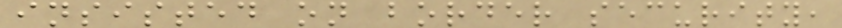insisted on border security,
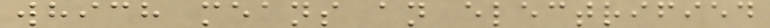which means an electrified
